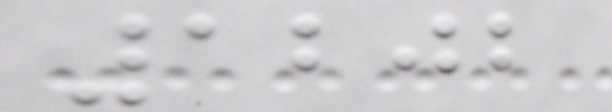1202
